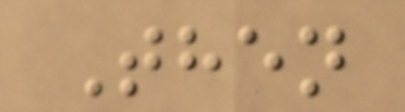Then
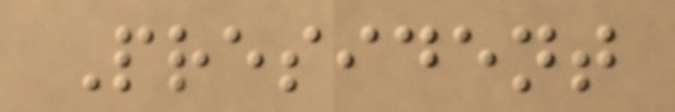President
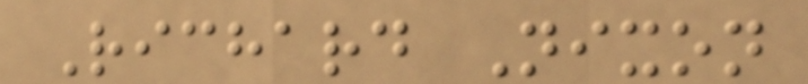Richard Nixon
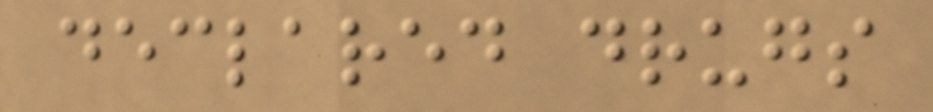declared drugs
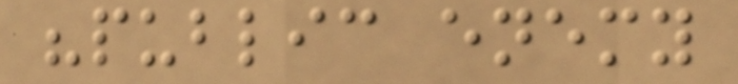"public enemy
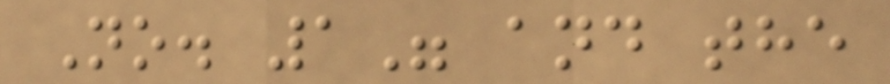No. 1" and the
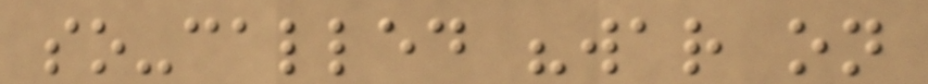so-called "war on
